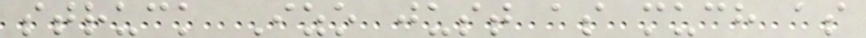struck Izo just as much as
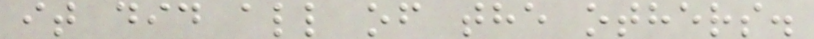it did all of the others.
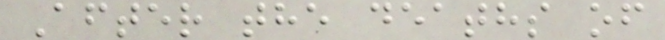After the deaths of
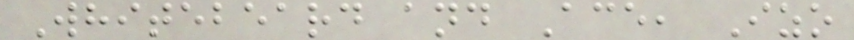Whitebeard and Ace, Izo
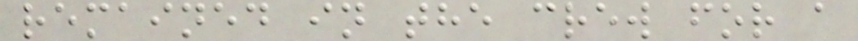remained in the crew for a
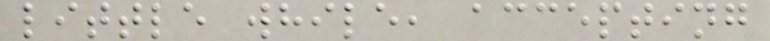little while, accepting
